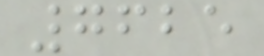7625
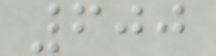600
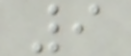9
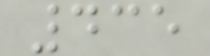435
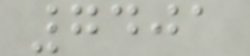7401
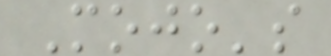Mojo's
